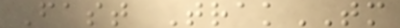Fast TrakTM
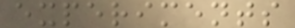experiments
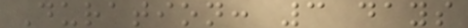Duration: 3 days
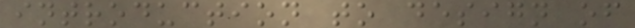introduction to design of
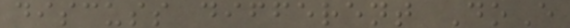discuss different DoE
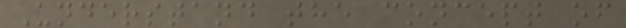Understand the concept of
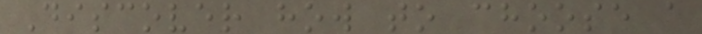Discover how to choose a
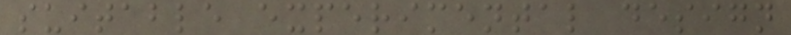suitable experimental design
